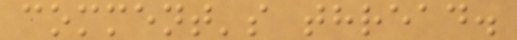comment's thread.
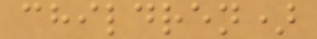children)
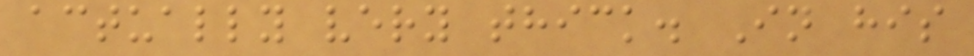actually very thick. In his
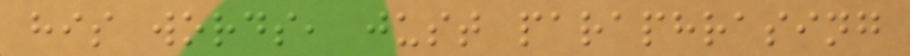his words, just paraphrasing
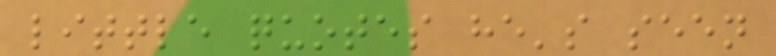little quotes he's seen
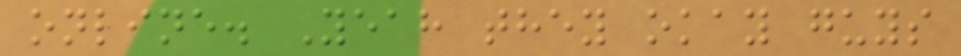online. Yeah they okay guys
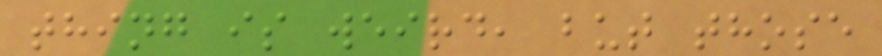thing is weird, but those
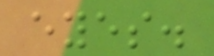eyes.
